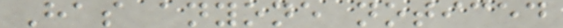Has anyone noticed
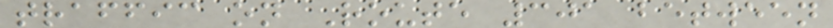traffic on Route 301 between
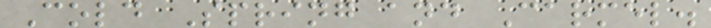Cold Spring and Carmel.
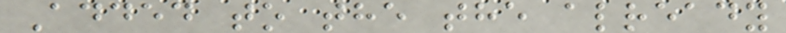Added to the the already
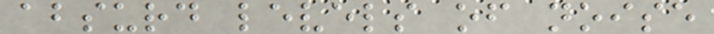absurd levels of noise
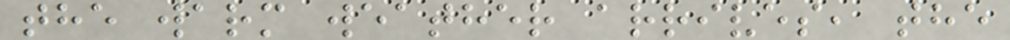the warm weather arrives, the
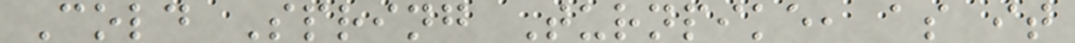Cold Spring Turnpike, as it
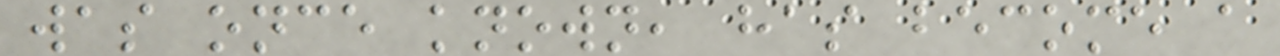was once known, has become a
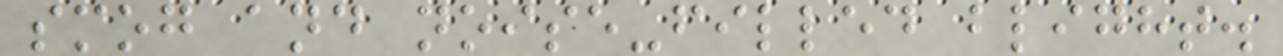smog and noise-filled blight.
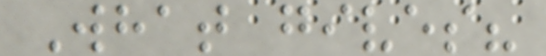What gives?
